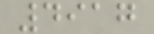4917
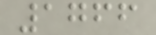1766
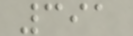391
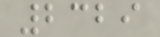2329
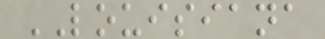LOUISIANA
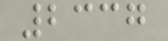2337
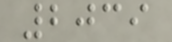2039
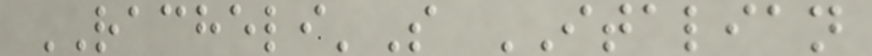RACHELI'S ITALIAN
